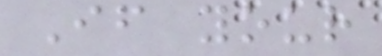If your
